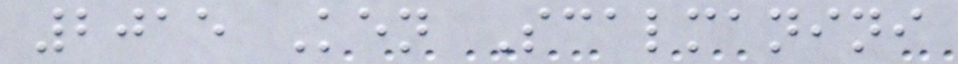2015 Ken Scalmanini
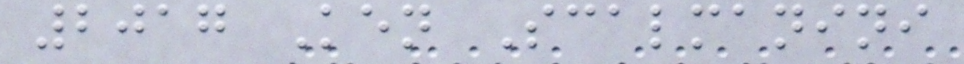2017 Ken Scalmanini
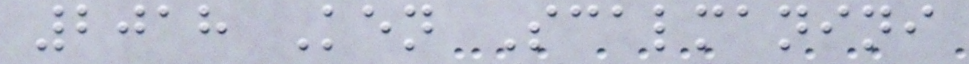2018 Ken Scalmanini
